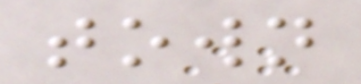town
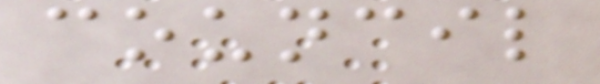council
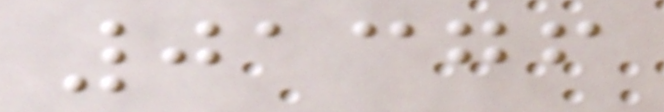01376
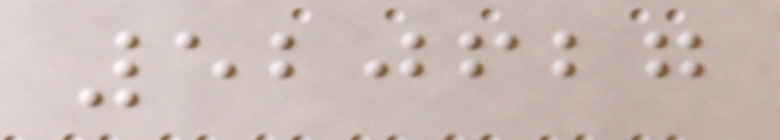520627
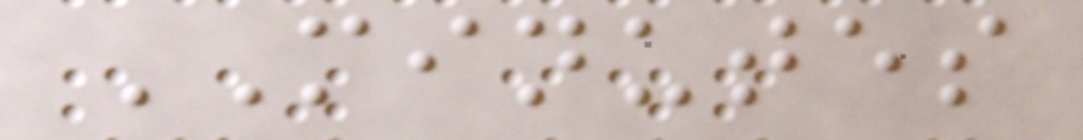MINUTES
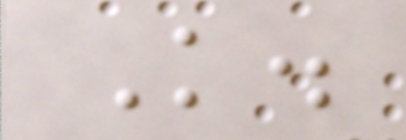K.
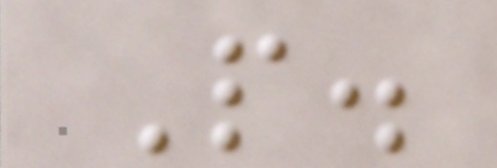P.
